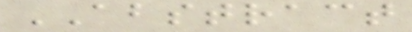ABSTRACT
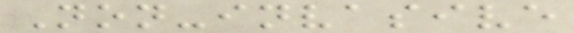Non-invasive
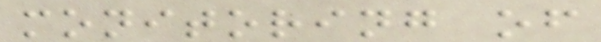monitoring of
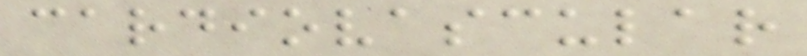cardiovascular
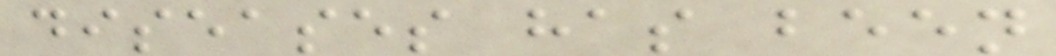diseases has been
